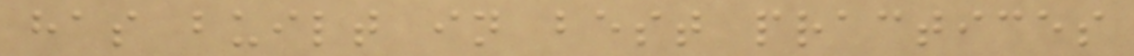has built in best practices
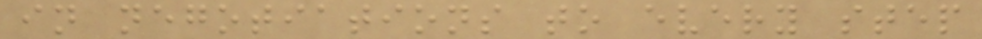in negotiations to every step
